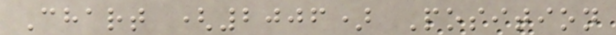Chart (2006) Position
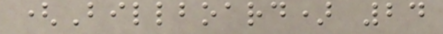(Billboard) 24
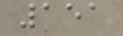151
